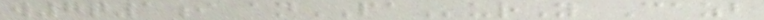w7q1i anPAurY Cazb
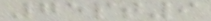75pt9
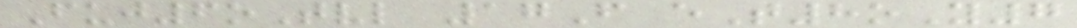Fuj6oTvl 17F eT8oY7
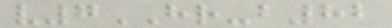v7HR-b82
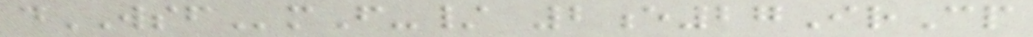dWSFmF-/ 2e27IrCp
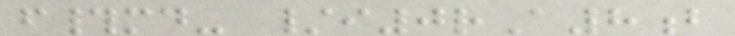f#md- /i0rA8b
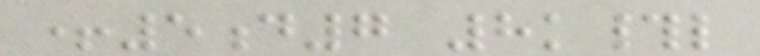+5d7 8k#l
